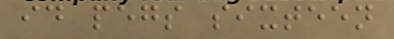id pegs sixteen
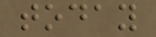today
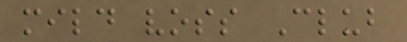mild voss Club
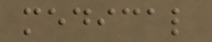medical
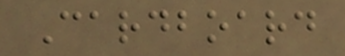Cardboard
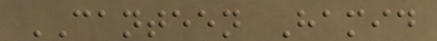CANTEEN Hamid
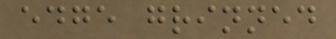edge grinned
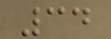34
